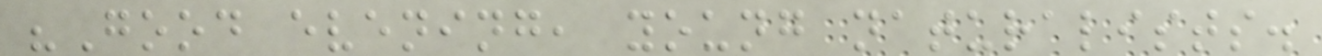"Good evening, young naturalists.
